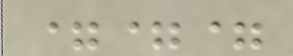===
